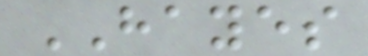HAYES
